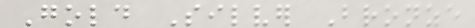Gold Silver Bronze
